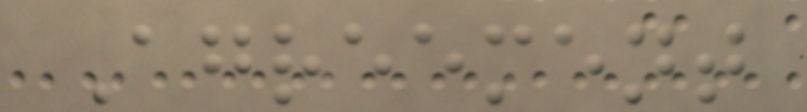Agreement
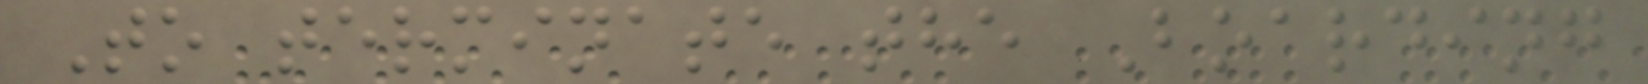To terminate the Boarding
